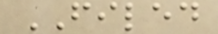FILED
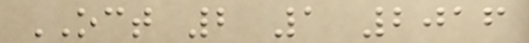OCT 2 1 2016
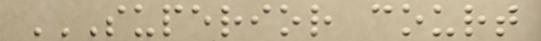SUPERIOR COURT
